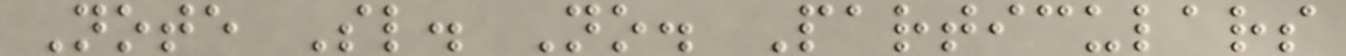Note Sl. No. Particulars
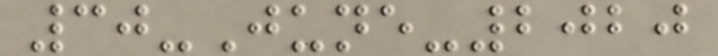30-June-2020
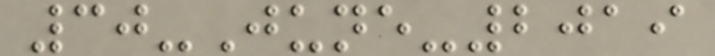30-June-2019
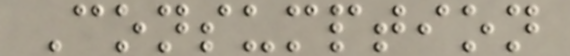Consumption
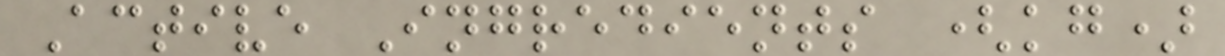Active Ingredients (kg)
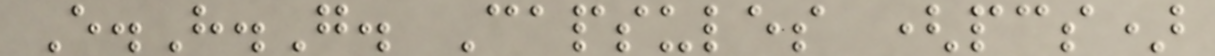E.H.G. Capsules (pcs)
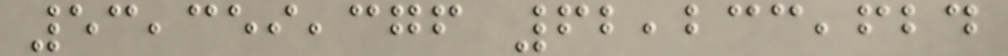53,359,376 62,233,624
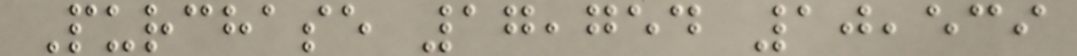Purchase 17,754 10,539
